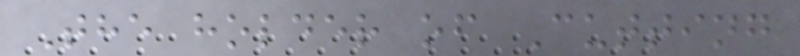The holder of Cutting
